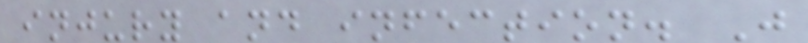injury and infection. J
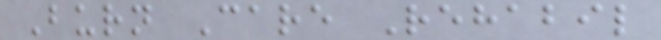Burn Care Rehabil
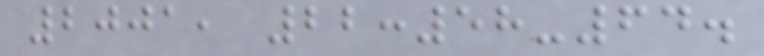2001, 22:58-64.
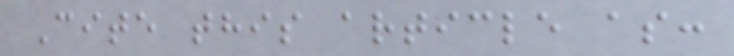Cite this article as:
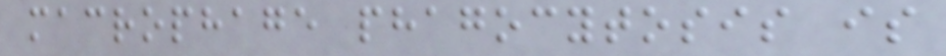macrophage phagocytosis is
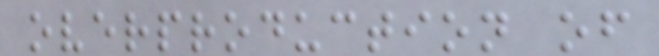overproduction of
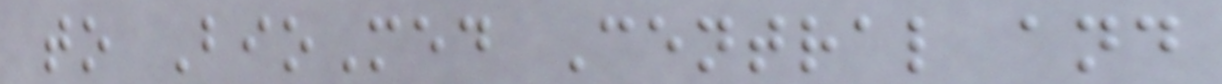to BioMed Central and
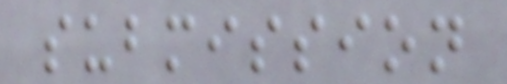submission
